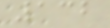132
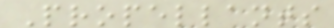Propellants
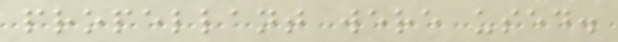propellant were used.
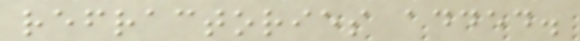refractories added.
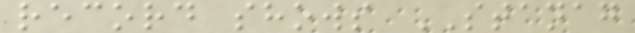record shows STANAG
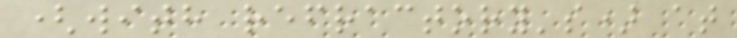(with refractory's) at
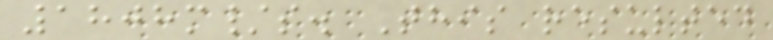1808m/s. This resulted
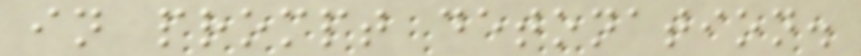in prompt detonation.
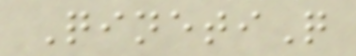QinetiQ
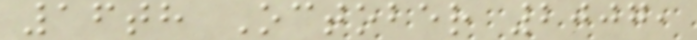16th October 2007,
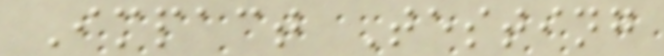Impact Testing
